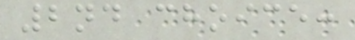2nd choice:
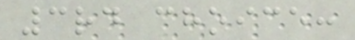3rd choice:
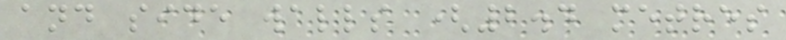and side walls (2.4 metres
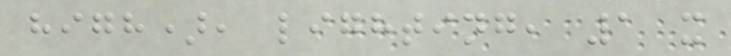high), lighting, 1 x
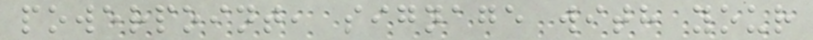powerpoint, signage with your
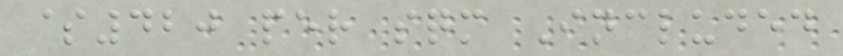$420 per sqm Included
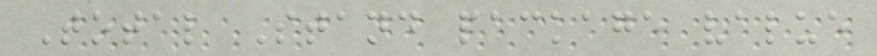Total Stand package value
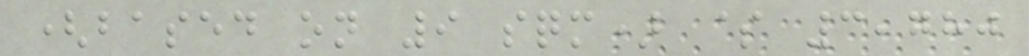(based on 9 sqm) $ 3,780
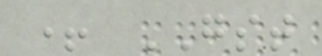+ GST
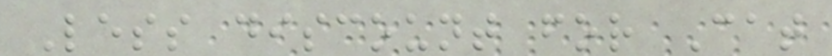Less discount for Cat
